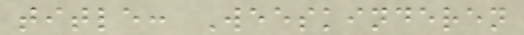title: Weeskinderen
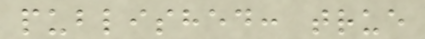published: true
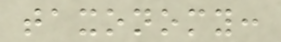taxonomy:
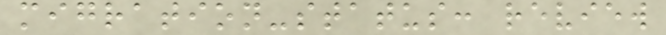migration-status: review
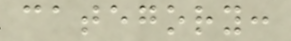category:
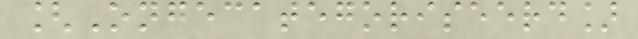[Ongecategoriseerd]
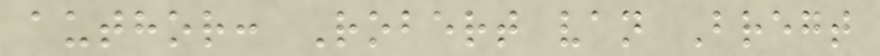author: Robert van Bregt
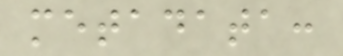metadata:
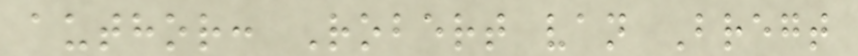author: Robert van Bregt
